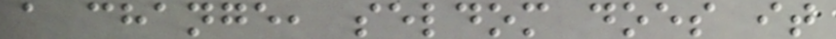a change, seldom does it
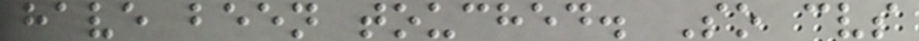have been touched. So cvs
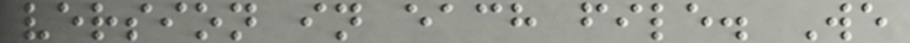version in each file. We
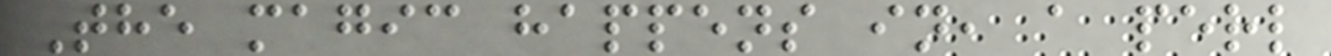The magic happens in, a perl
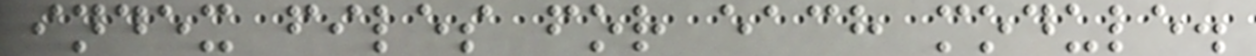index files for each module.
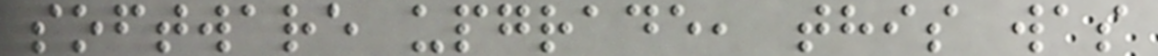software upgrade, this was
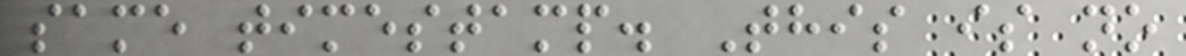same timestamp. This is no
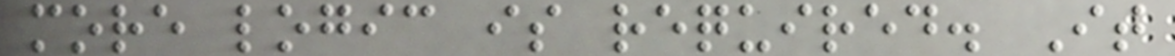more logic is required. It
